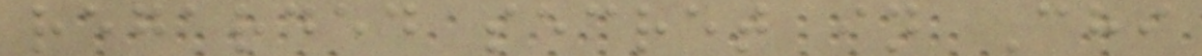regarded secret in Chi
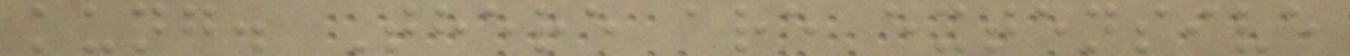kung. There are extensive
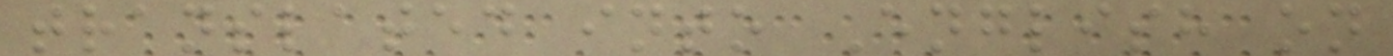translated into English on
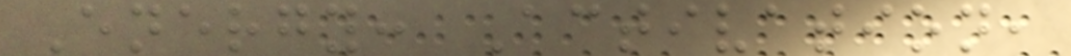Energy: Activation,
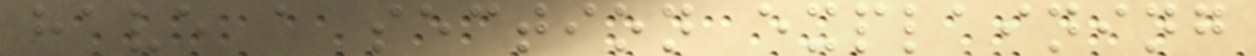have a section explaining
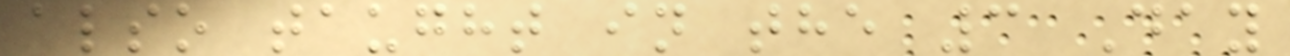also taught in the 3 Day
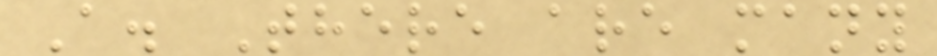A. There are many
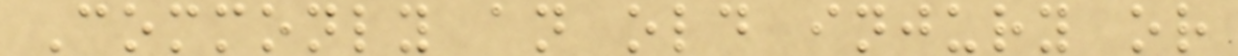Commonly an old injury or
